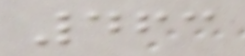463
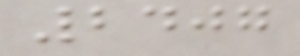2407
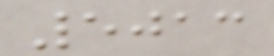5013
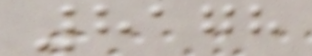8178
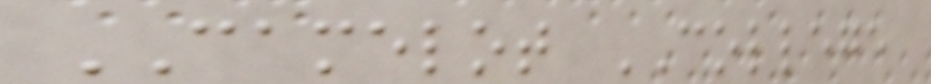CAMELOT COLLEGE
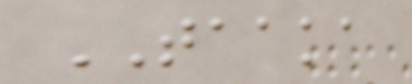TAAKA
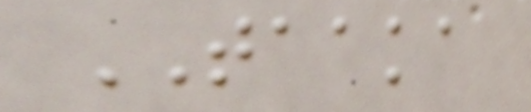TAAKA
